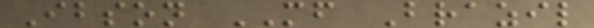Ibson MF Brazil
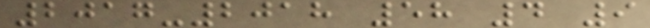2017-2018 58 4 9
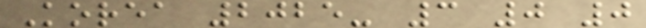Korea 2025- 3 0 0
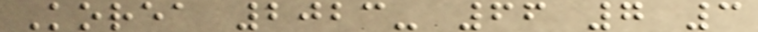Korea 2023- 66 7 3
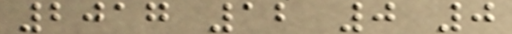2017 12 0 0
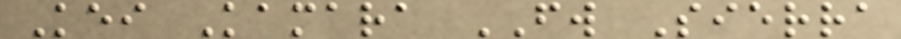Kei Kamara FW Sierra
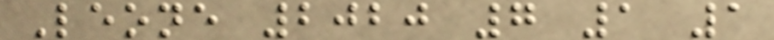Leone 2020 7 1 1
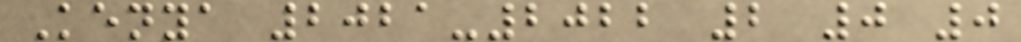Kenya 2021-2022 2 0 0
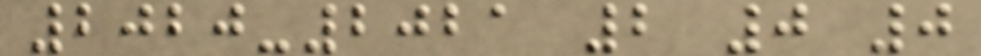2020-2021 2 0 0
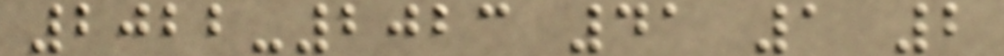2022-2023 41 1 2
